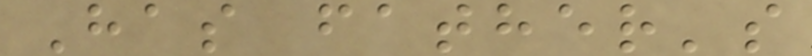Has father's
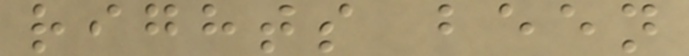rights been
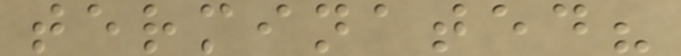terminated?
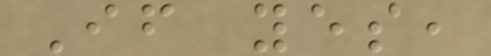If yes,
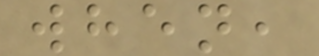when,
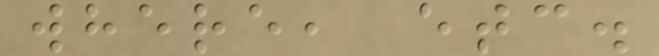where, etc.
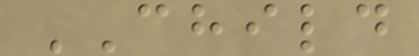CHILD
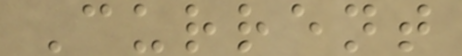Current
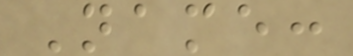Name:
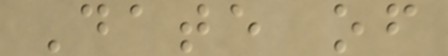Date of
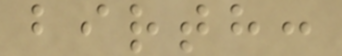birth:
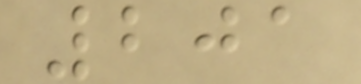201
